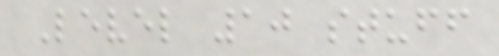Level 10 stuff
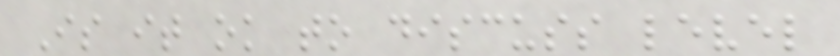Is it ok to discuss level
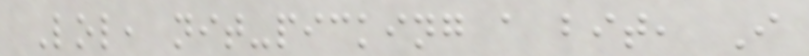Lol, nit-picking a bit, I
